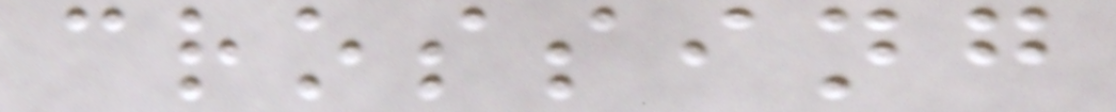crossing
